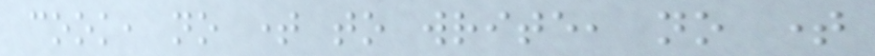cook, no time to write, no time
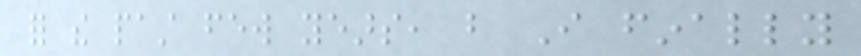for the past few years, but I finally
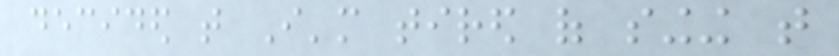decided that I'm tired of singing that
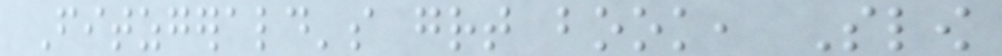Fitzgerald's great book, Slow
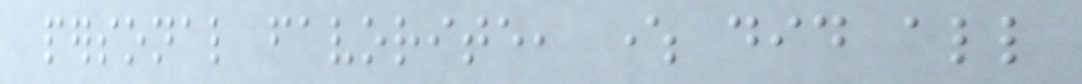personal favorite, where did all
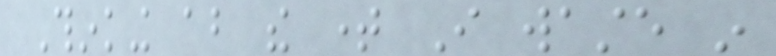Thinking about the time I waste in
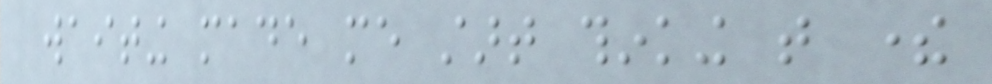waiting made me start thinking that there
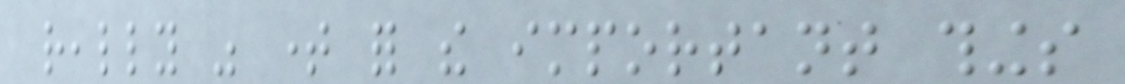really was time for the important things
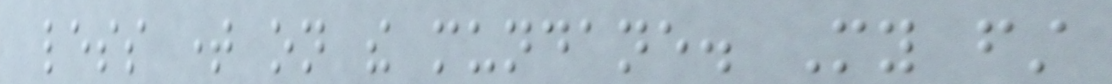less time on the mundane. My first
